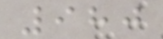980
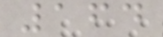164
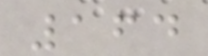164
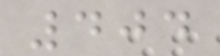404
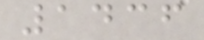1436
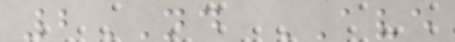2ND AVE
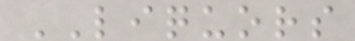LIQUORS
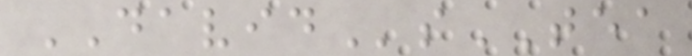DAVIDsTEA
